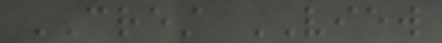CREST VIEW
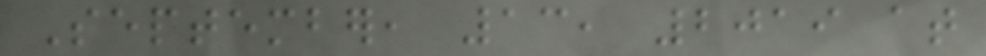September, 13, 2019 at
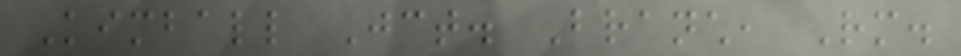Kimball Jct. Branch, Rm.
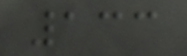133
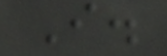I.
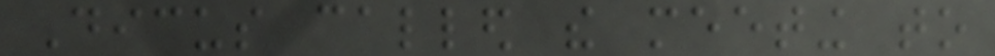Dicus called the meeting to
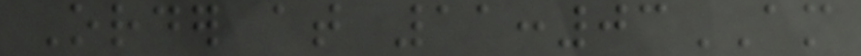Order at 11:03AM
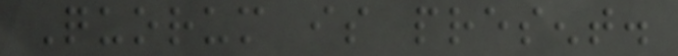Quorum is present.
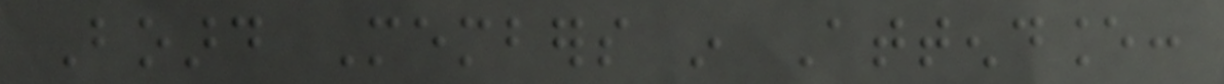Board Members in Attendance:
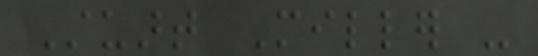Stuart Miller -
